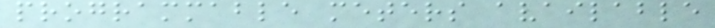programmable meters available
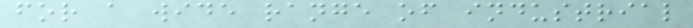for a wide range of industrial
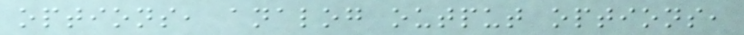options, analog output options,
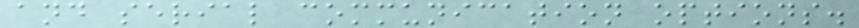and serial communication options.
